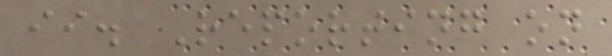ii. Reporting on
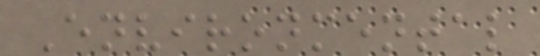Environmental
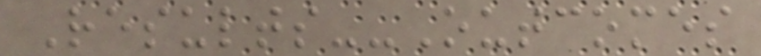Results--Outcomes
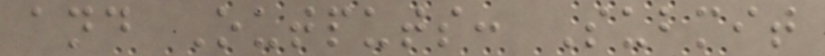and Outputs: Submit
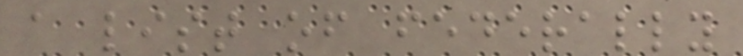a list of federally
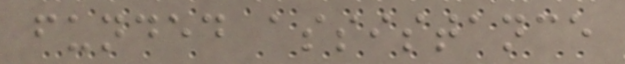funded assistance
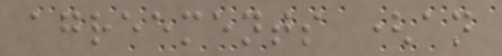agreements (an
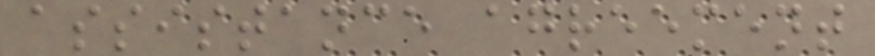assistance agreement
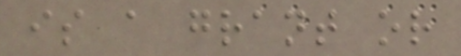is a grant or
